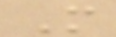M
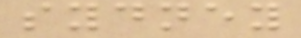sydney
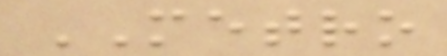METRO
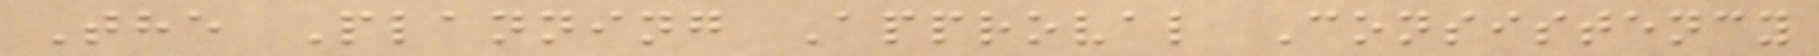The Planning Approval Consistency
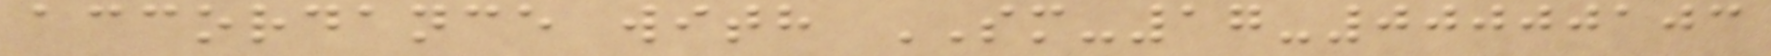accordance with SM-17-00000103
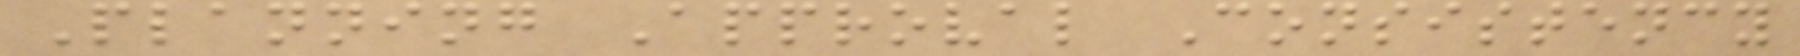Planning Approval Consistency
